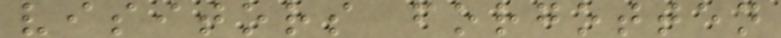visitors forgotten
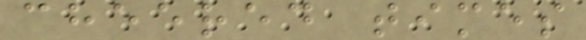cheered times
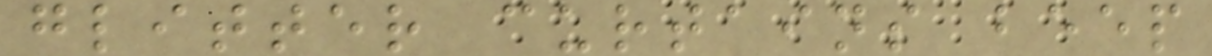glitter curtains beep
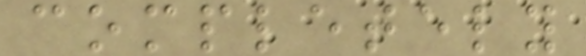completely
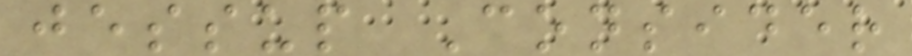jessup Consider
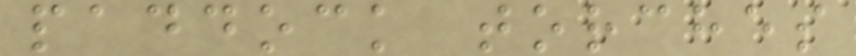paddock torches
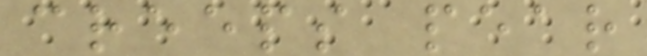creeps pear
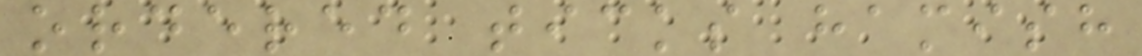ordered ticks hamish
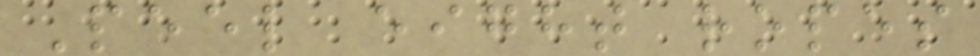Peel eight ropes
